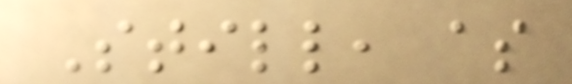Still, as
